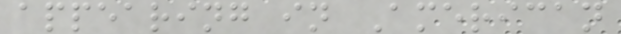appearing in American
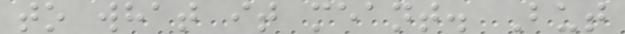to what it meant. But
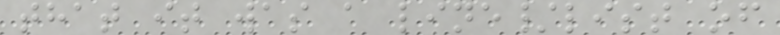that it was a line/list of
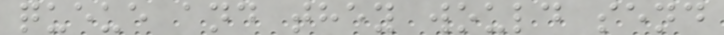queue and they would send
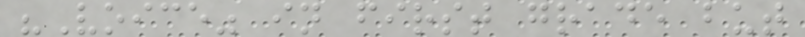"Voice" in first grade but
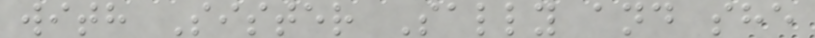with Sister Sally and she
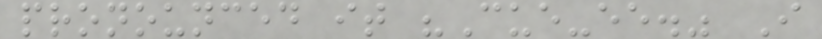pronounced it "Cue-ee." I
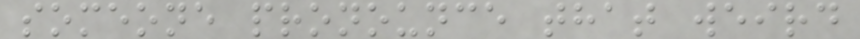someone pronounce that weird
